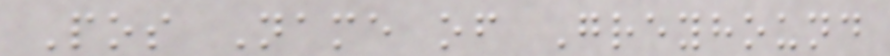Pos Name of Greyhound
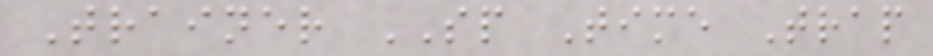Trainer SP Time Trap
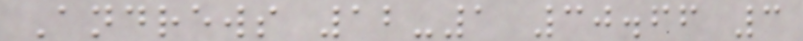Andrews 12-1 30.66 3
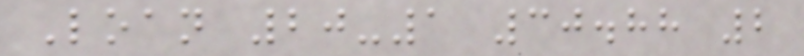Loan 20-1 30.88 2
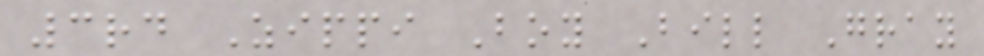3rd Zippi Boy Bill Gray
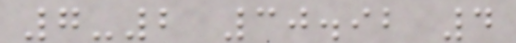7-2 30.92 4
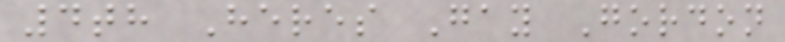4th Heres Gay Gordon
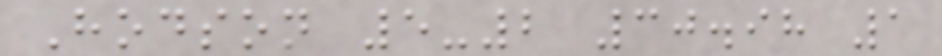Hodson 5-2 30.98 1
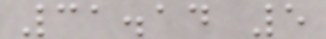31.14 5
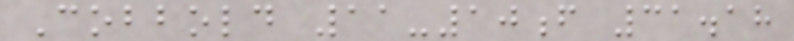Cobbold 11-10f 31.18
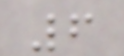6
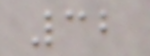32
